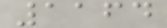1164
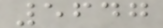5647
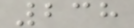238
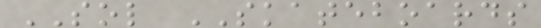SOL SKATEBOARDS
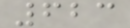623
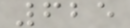625
